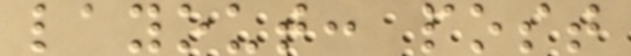layout: post
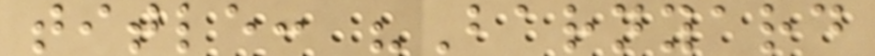title: "Barnyard
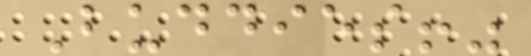Buddies!"
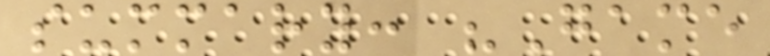summary: "Game
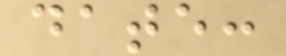date:
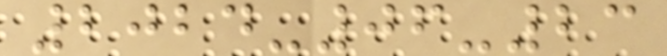2024-06-23
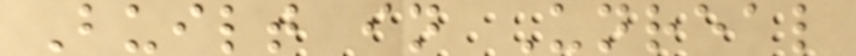Built in Unreal
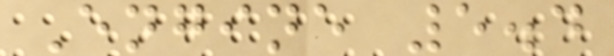Engine 5.4
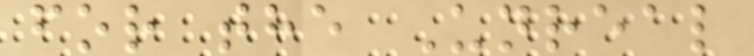for the Unreal
